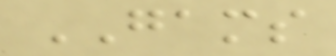GAMS
